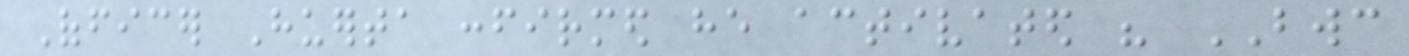Officer Huerta confirmed he activated his BWC
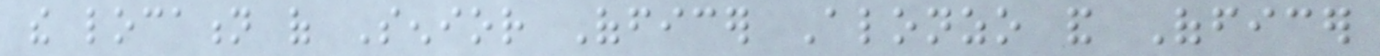the location of Senior Officer Alonzo and Officer
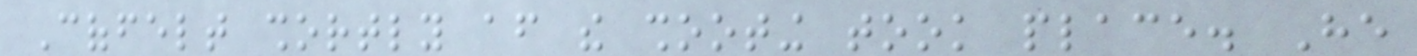Coffelt shortly after the shooting took place. He
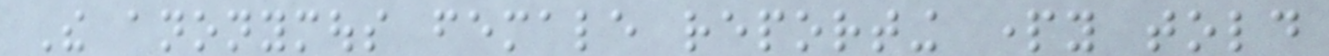The anonymous female reporting party told
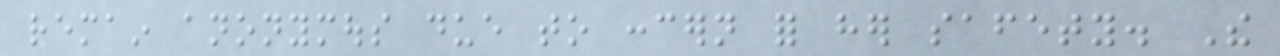remain anonymous due to concern for her safety. The
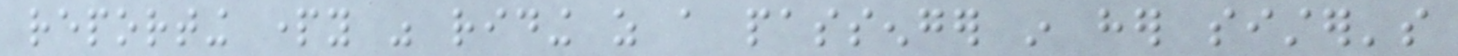reporting party was riding as a passenger in her sister's
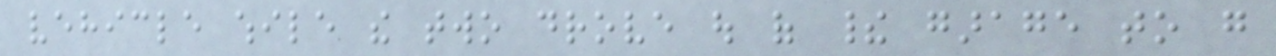vehicle while the two drove out of their garage to go
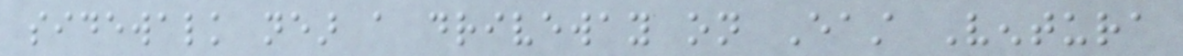sidewalk near a driveway on East Ventura
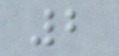2
